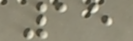15
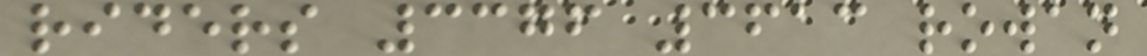riders 3376 3613 rowan
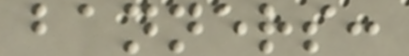banners:
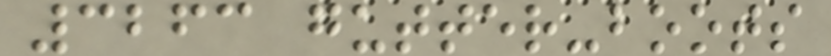3263 gutter-boots
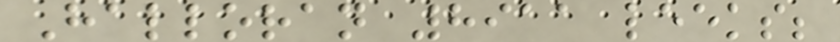Halloran 8911 leeks;
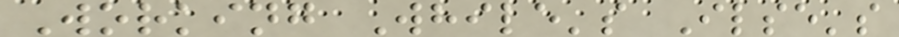Working While's Ilse's
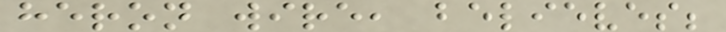heron wire, believes;
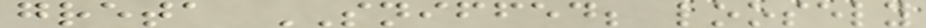greta SNIFFED; loosely
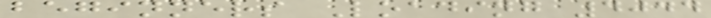beginners Loading 4044
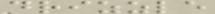drizzle
